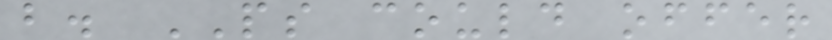b. PS could offer
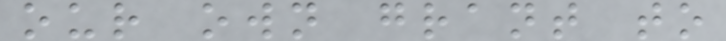our own grant to
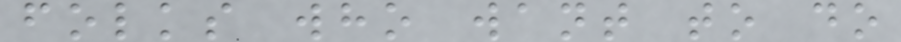folks who want to do
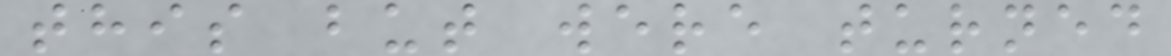this but were turned
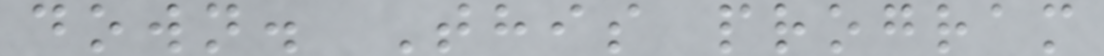down. This program
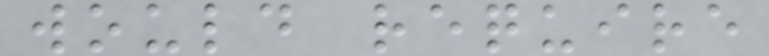would require
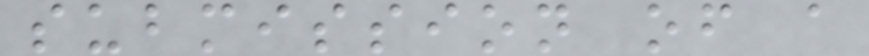submission of a
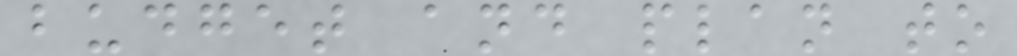budget and plan to
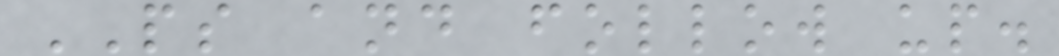PS and follow up.
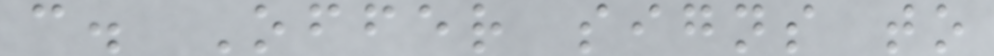c. Offer signs to
